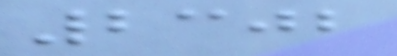2302
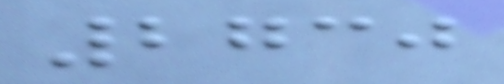2730
